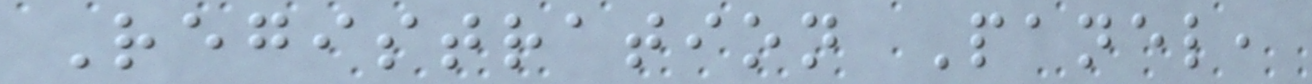Registration Panel,
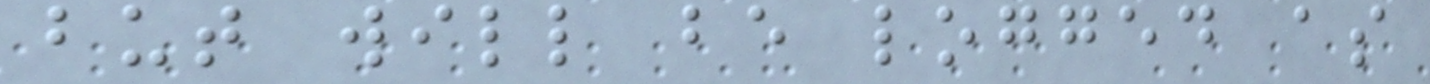but will be logged as
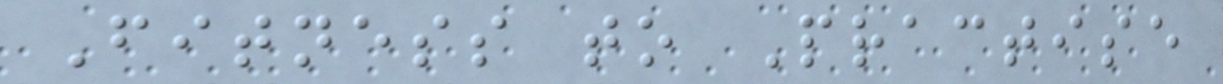Fitness to Practise
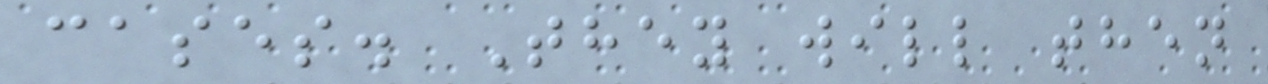cases. They will then
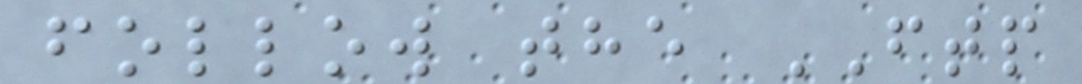follow the FTP
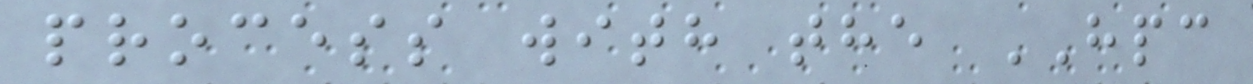process with the HPC
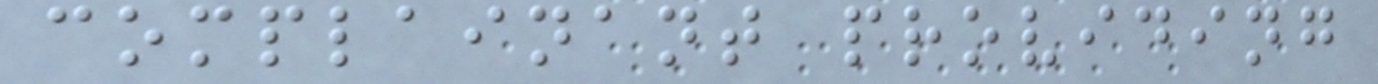complainant providing
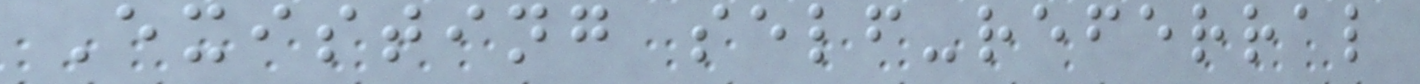Existing self-referral
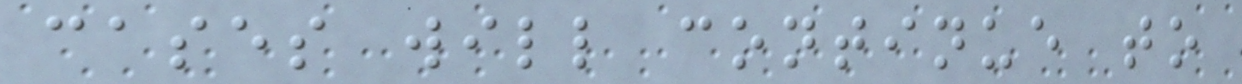cases will continue to
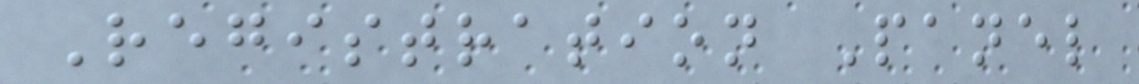Registration Panel
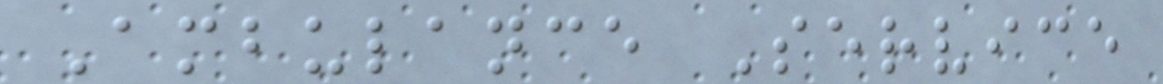Ambulance Service
